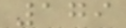179
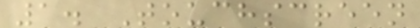1. Touchscreen
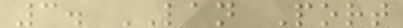3. LAN Port
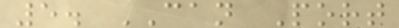5. CAN Port
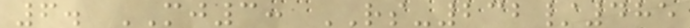6. MJ3: RS-232/485
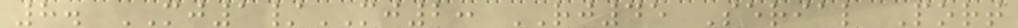8. MJ1/MJ2: RJ45 Serial Port
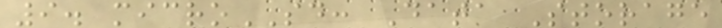9. microSD: Data Storage
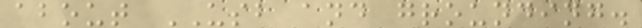about USB and grounding.
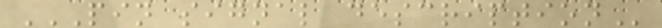PIN SIGNAL DESCRIPTION
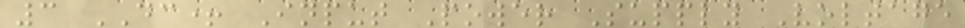3 DC+ Input Power Supply Voltage
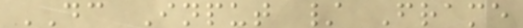DC Input / Frame
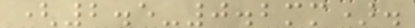(2.5-0.2mm).
